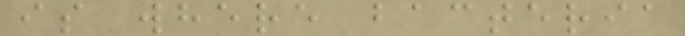is where bacteria
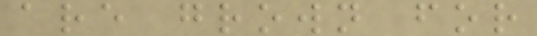are grown for
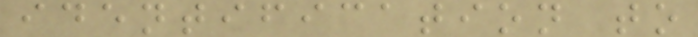identification to
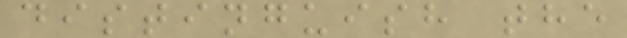distinguish the
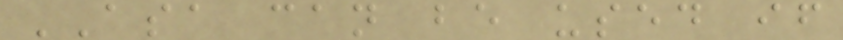ASA can be used if
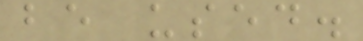be used.
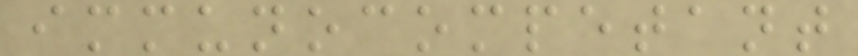immunocompetant
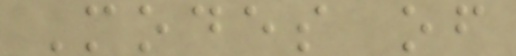Modes of
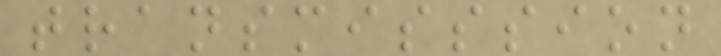transmisssion
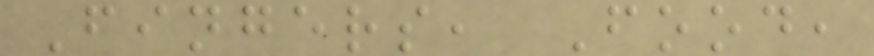Fingers, Food,
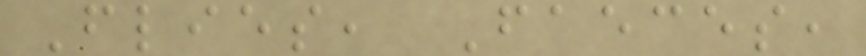Flies, Faeces,
